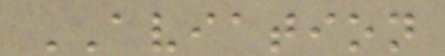AVIATION
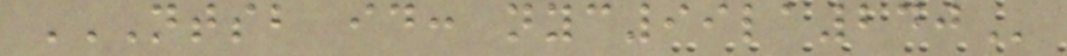NTSB ID: NYC99LA240
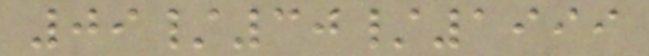09/30/1999
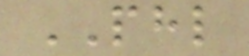PHL
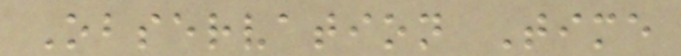Observation Time
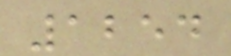1254
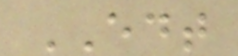EDT
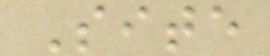Site
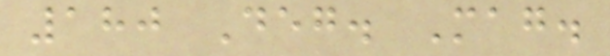180 Deg. Mag.
